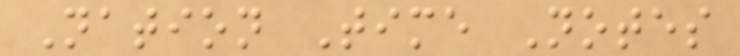Nation Time Notes
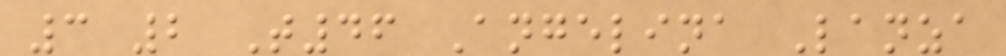3 2 T46 Angelina Lanza
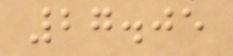27.05
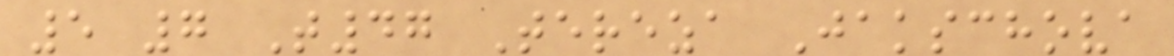5 7 T47 Tereza Jakschova
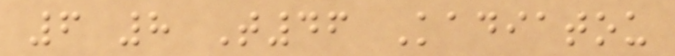6 8 T46 Kadiatou
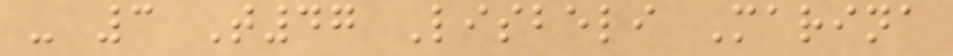- 3 T47 Lisbeli Marina
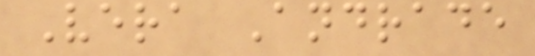Vera Andrade
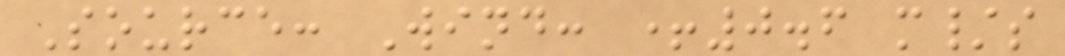Source: Wind: +0.6 m/s
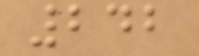242
